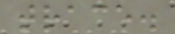trace.
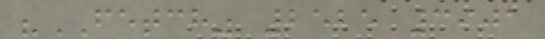"FETCH" 2525 3901
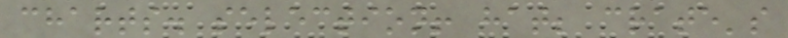charts. selection! hat; crate's
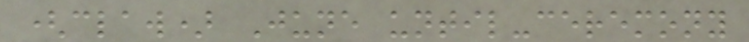(claw) June until-ceremony
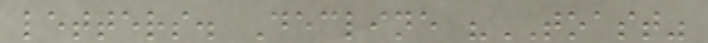letters. Decline "TOAST"
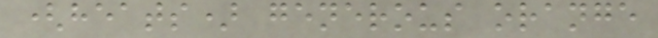(heats) generous orange
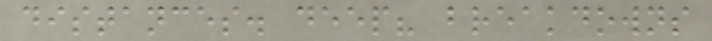distances. deep? breakdowns
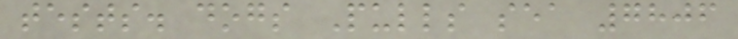tests. dogs Pulls sea 7806
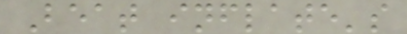Beat inflate's
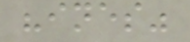"ines"
